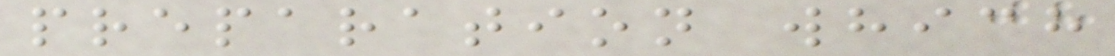preparation which
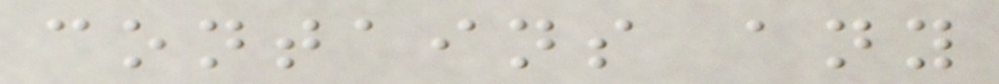contains any
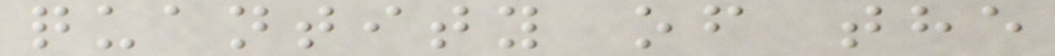quantity of the
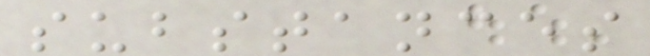substances
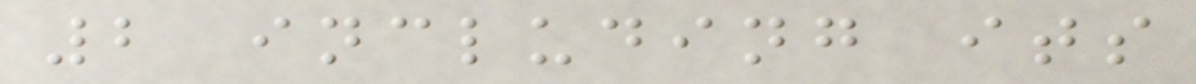2 including its
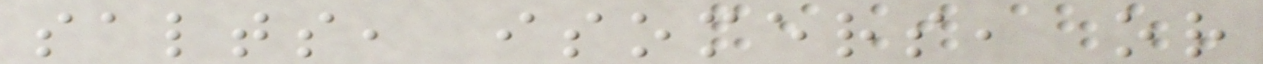salts, isomers, or
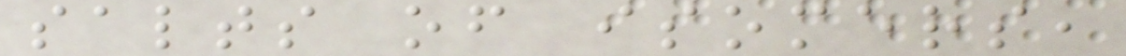salts of isomers,
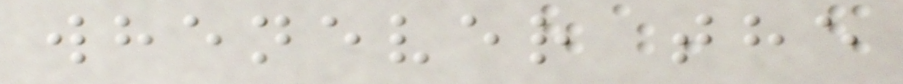whenever the
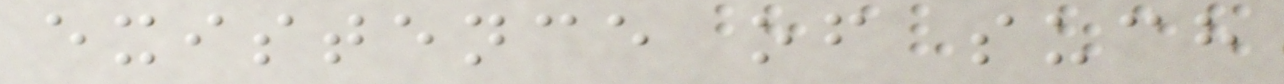existence of such
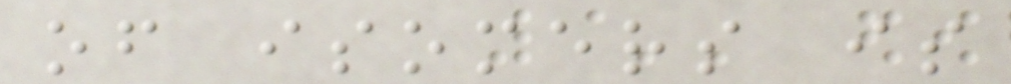of isomers is
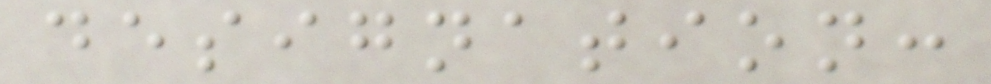designation:
